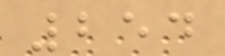254
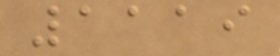1119
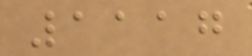1117
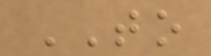TO
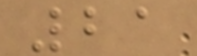21
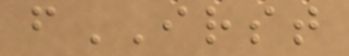fIRST
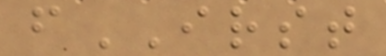fIRST
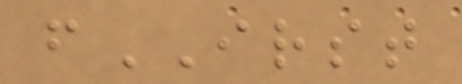fIRST
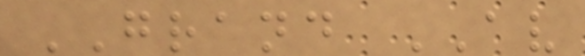GRAND AV
